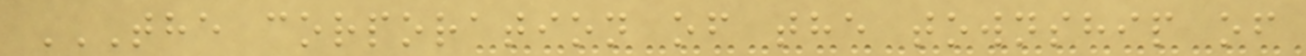THE CORPORATION OF THE TOWNSHIP OF
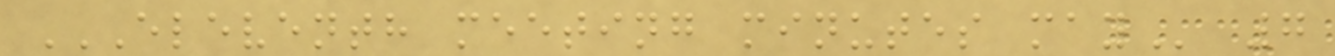ELEVENTH MEETING MINUTES MAY 7
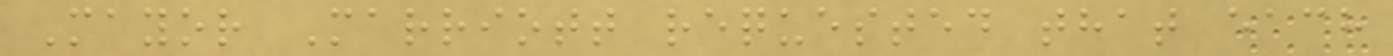Mayor Marriott requested that each
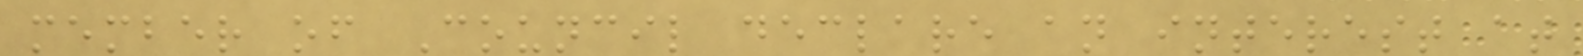member of Council declare an interest at
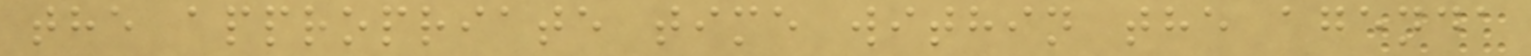the appropriate time within the agenda
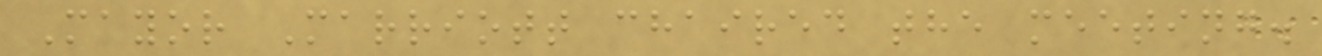Mayor Marriott chaired the meeting.
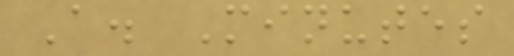A. Minutes
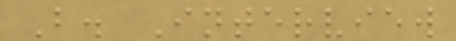B. Interview
